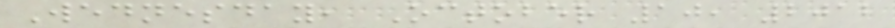Wednesday, October 10, 2012
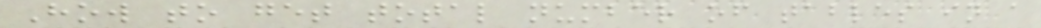How to get total number of tables in a
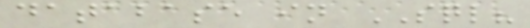database in SQL?
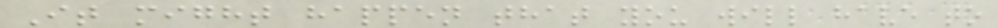It might happen that you will have to
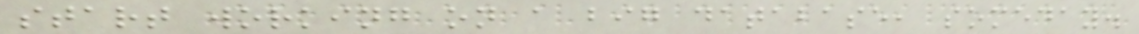start working on a big database, someday.
